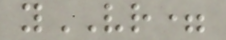yVR=
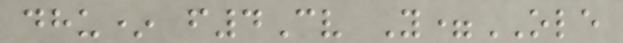dhu* f4Cv Y=OLE
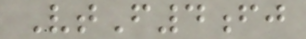VtF4fj
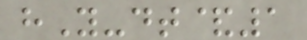hY-dt&1
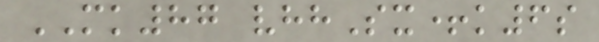MK87 vhhSx+k6s
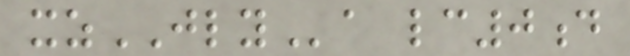xzJLYa lc0d
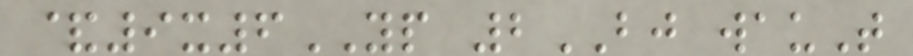&9x6YP 2BJ wauT
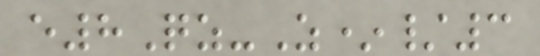e8Qz-Z*/3
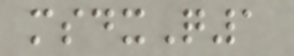msdxQ1
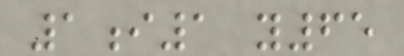1i1 y65
